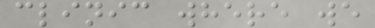clinic where we
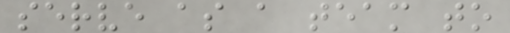serve as a team to
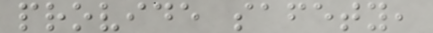provide safety,
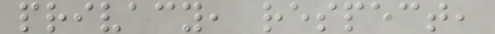privacy, respect,
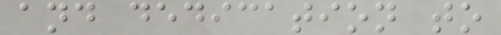and dedication to
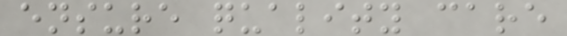ensure quality care
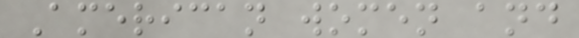American women and
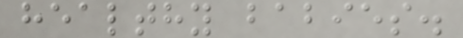healthy babies.
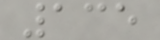135
